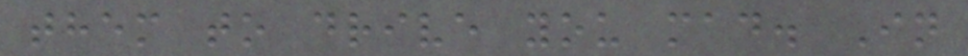them to drive you mad. In
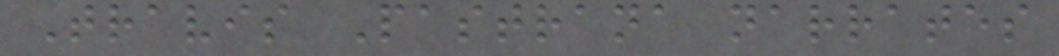Travis Pastrana narrates
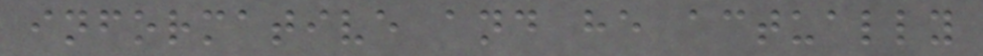informative and he actually
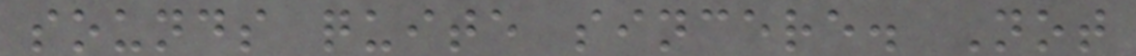sounds quite sincere. Not
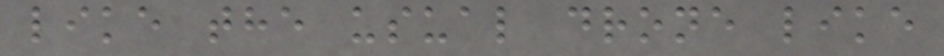like the usual drone like
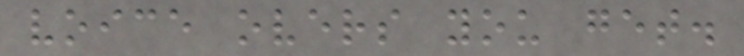voice overs you get.
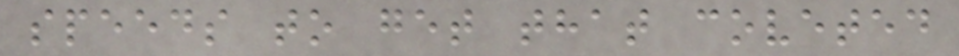speeds to get that coveted
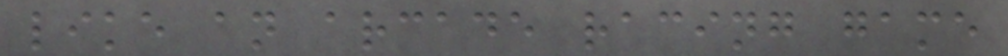like an arcade racing game
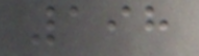198
